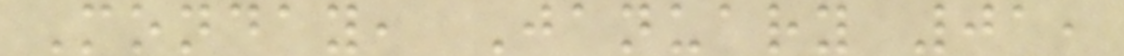Monday, January 01,
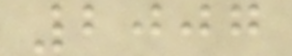2007
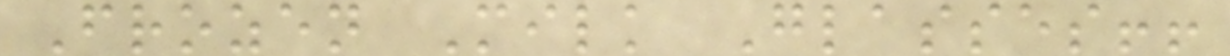Frozen Milk Glasses!!
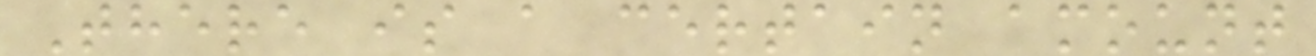There is a certain amount
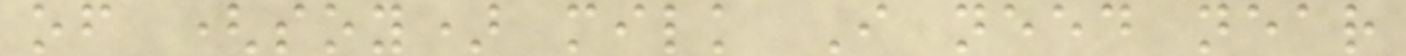of (soy) milk I need near
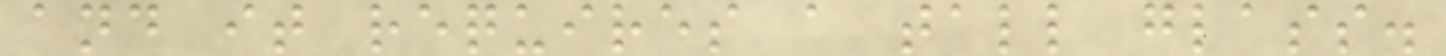and it requires a tall glass.
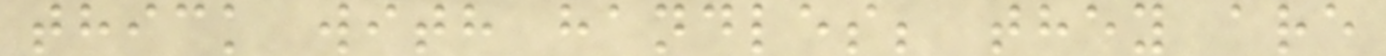thick with handles; they are
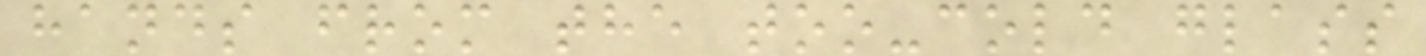hands from the too-cold glass
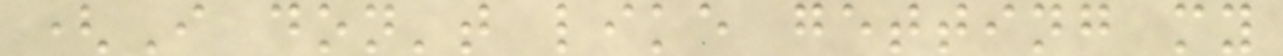(I don't like getting my
